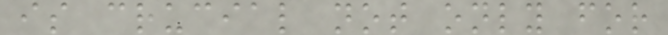is crucial not only for
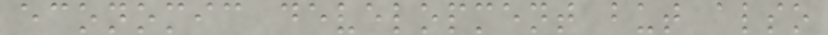economic development but also
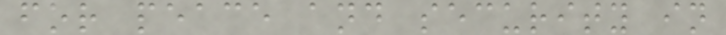for peace and security in
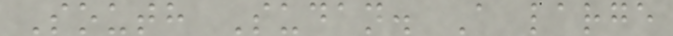South Sudan. A large
